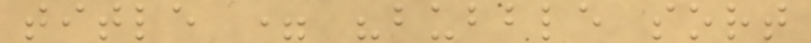title = "bubble sort
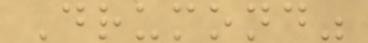Drumond"
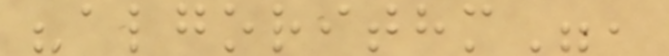"algorithm",
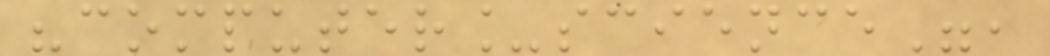"computer_science",
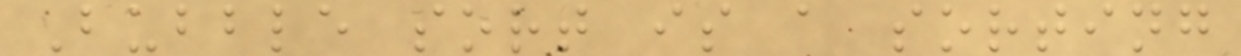Bubble sort is a sorting
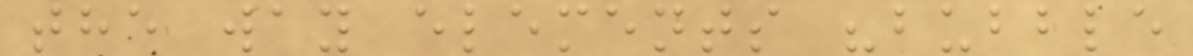the way elements "bubble
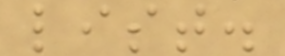list.
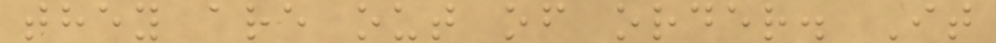they are out of order. It
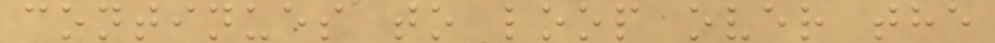continues to loop over the
